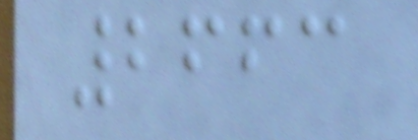2663
